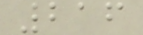216
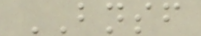BNSF
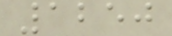1250
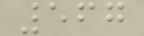567
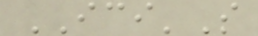ICI'S
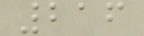216
